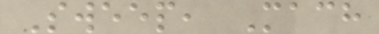Sweep, Mach
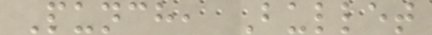Punch, Bullet
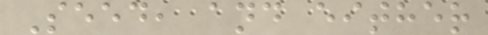Seed, and either
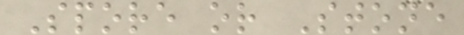Spore or Stone
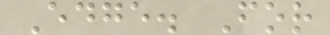Edge. For
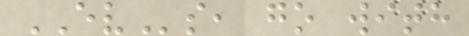EVs, go with
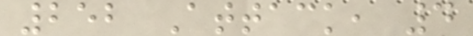252 Attack, 4
